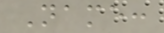Name:
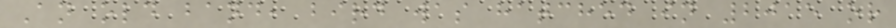An old band, bird was hatched in 2015 or
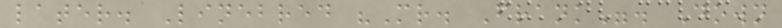later. Linebred "Mr. Frank". Down
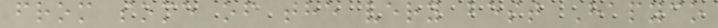from some of the very best Hapyco
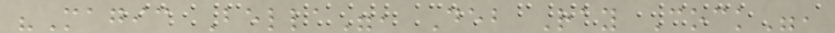"Magic Bella", Deb Ray Cock",
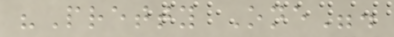"Pretty One".
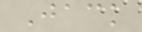Jack
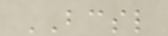BCSL
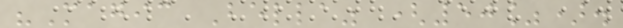"Magic Bella" (50%).
